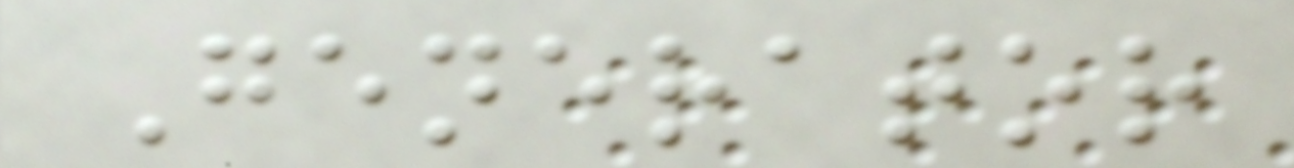Generator
